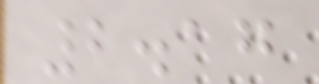2.17
